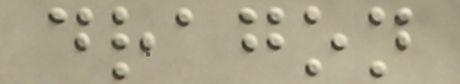dragon
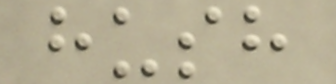hush
